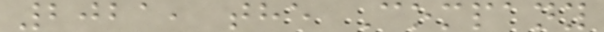2021, the Company
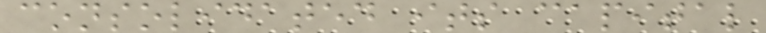consolidated its capital
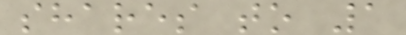shares to 1
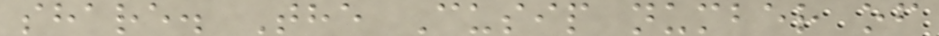share. The Cusip number of
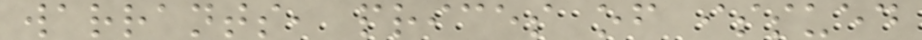warrants, prices of issued
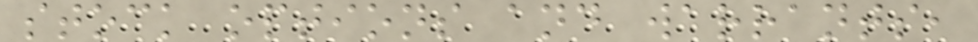stock options and warrants,
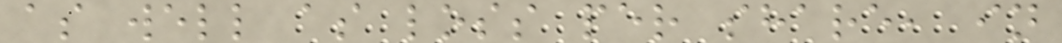as well as loss per share, in
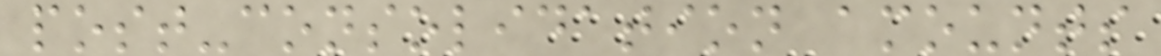post-consolidation amounts
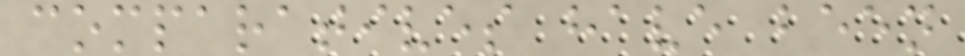comparatives have been
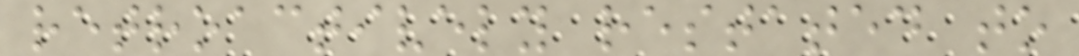retroactively restated to
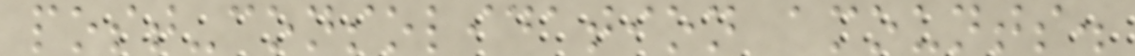post-consolidation amounts.
